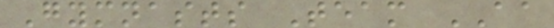Gymnasts Team AA
